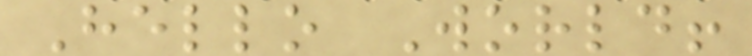Hello World!
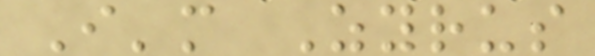I'm Zyrus
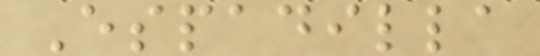Espadilla
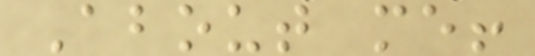About me!
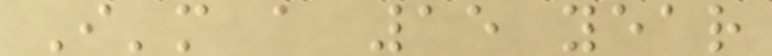I'm a 15 year
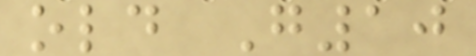old G10
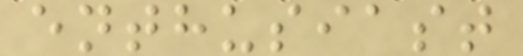enthusiast
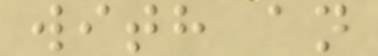with an
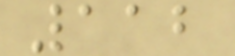112
